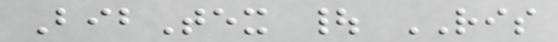BibTex | RIS
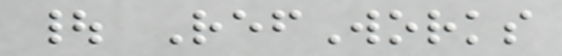| RefWorks
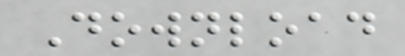Download
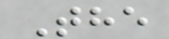The
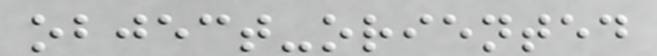object-oriented
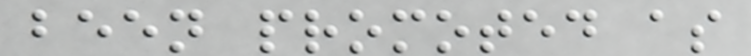been promoted as
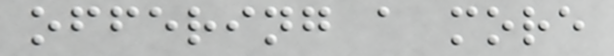offering a more
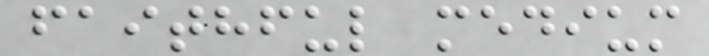faithful medium
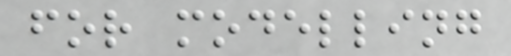for modelling
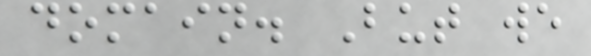domain. But we
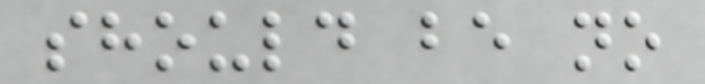should be no
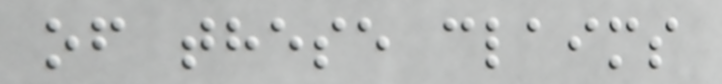of these claims
